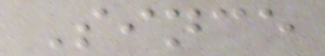Since
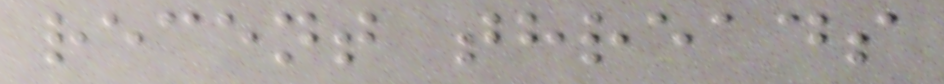recent threads
